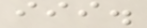iii.
